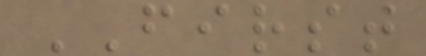FIRST
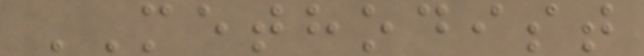METHODIST
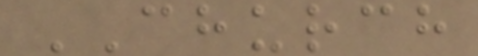CHURCH
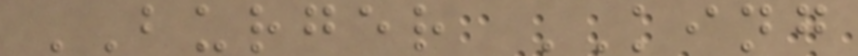BURGER KING
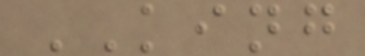KING
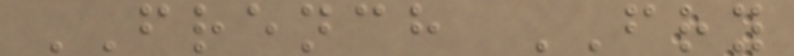FRENCH FRY
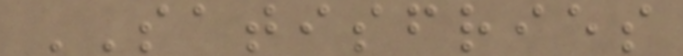SATISFRIES
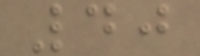40
